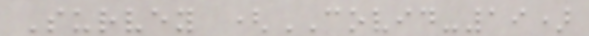Survey (COVID-19)
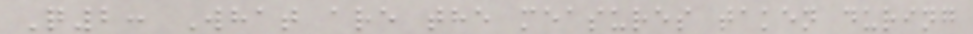Q2: What are the measures taken during
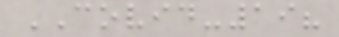COVID-19?
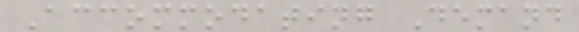Accommodating Demand
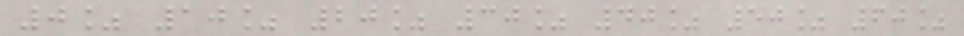0% 10% 20% 30% 40% 50% 60%
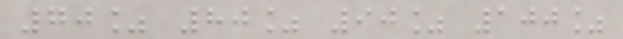70% 80% 90% 100%
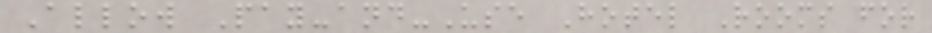Allow Pay-and-Use Hotel Rooms for
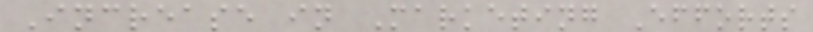Increase in Marketing Efforts
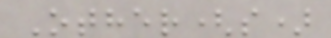Other(s)
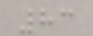83
